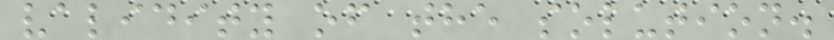validity of the solution.
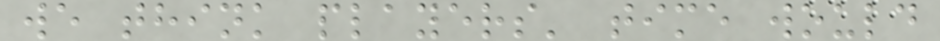we think players' time would
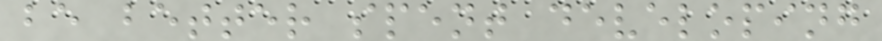be better spent developing
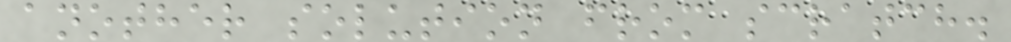another solution from scratch.
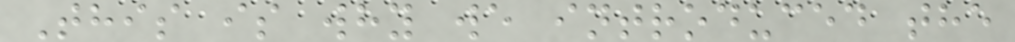This is why we introduced the
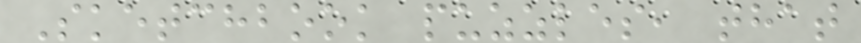Sketchbook puzzles, that
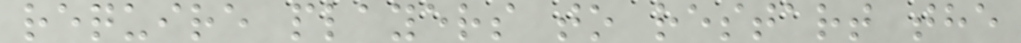require players to restart the
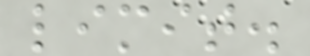limit.
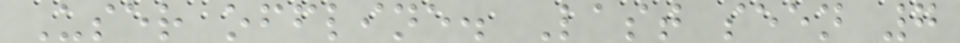User offline. Last seen 7
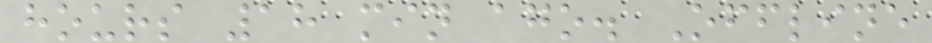hours 18 min ago. Offline
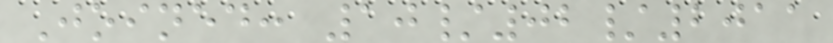Joined: 10/02/2011
